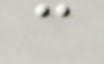c
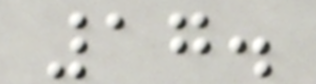17.
